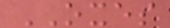OXES
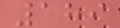189
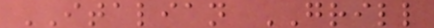ITALIAN GRILL
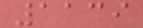1139
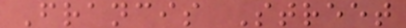Francis Street
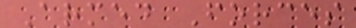Armed Forces
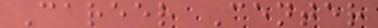Career Center
